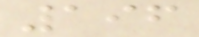196
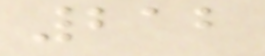212
